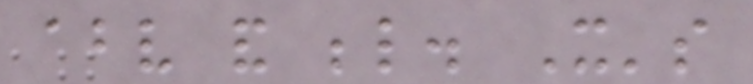above and below. It's
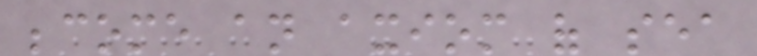become an axiom of sea
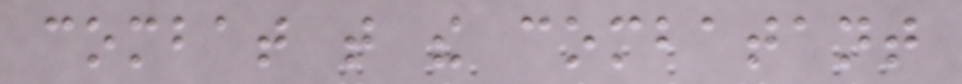combat that the combatant
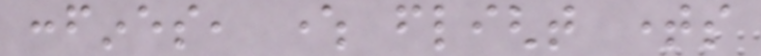confines, where flight times
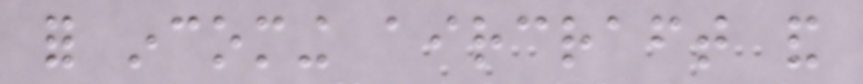for incoming aircraft and
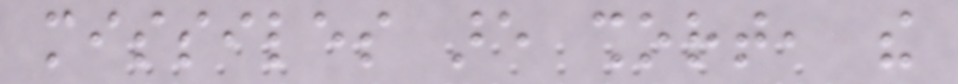missiles are short, the
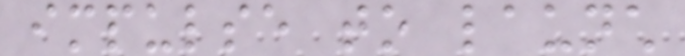impulse to launch
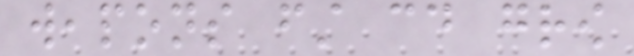weapons first could grow
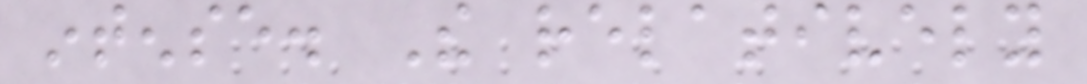intense. The relatively
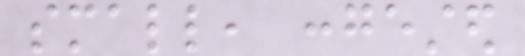small, congested
